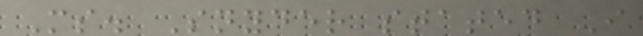Ms. Snyder stated I
